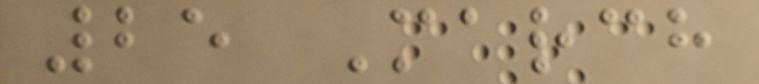25 March
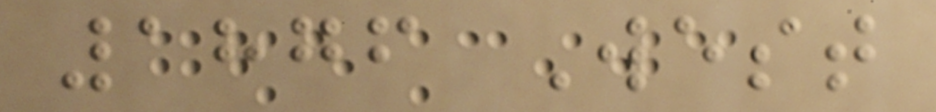1876 West
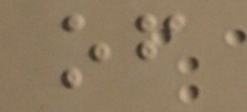of
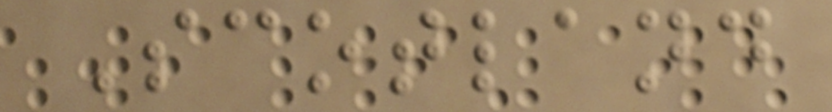Scotland
